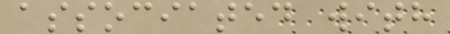associated with
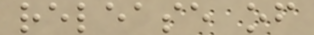release of
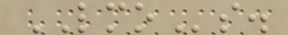LMOs.
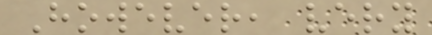However, very
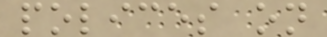polices on
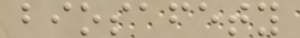biosafety
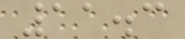11.3
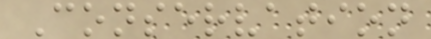Conservation
